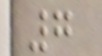7
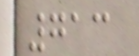713
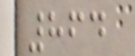864
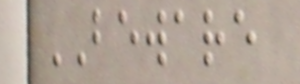BEWARE
